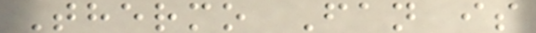Thermo Fan is
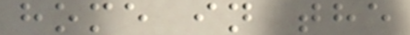home in the
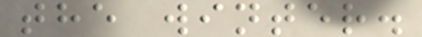the winter.
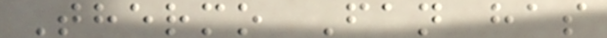Thermo Fan has
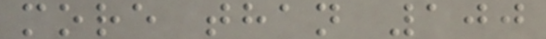more than 100
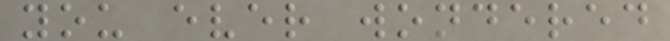you ever wondered
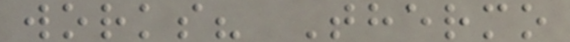works? Thermo
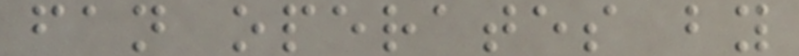fan operates by
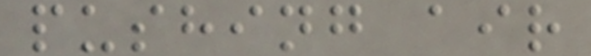pushing air
